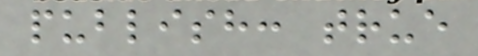publish: true
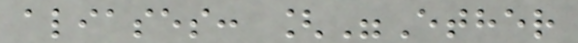aliases: ["Ether
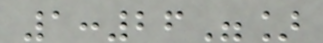1:26"]
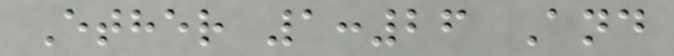Ether 1:26 And
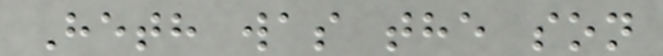Heth was the son
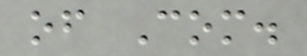of Com.
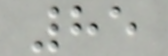85
